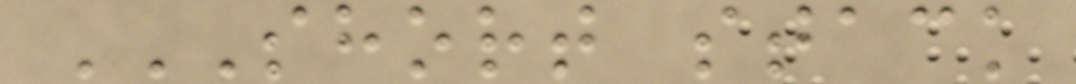SHORT STACK
